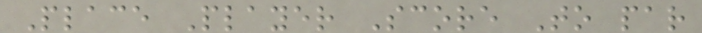Place Player Score To par
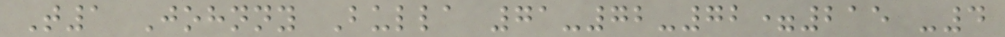T1 Johnny Bulla 71-72-72=215 -4
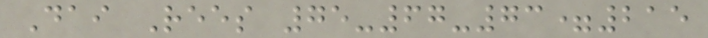Dai Rees 75-67-73=215
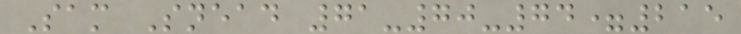Sam Snead 71-70-74=215
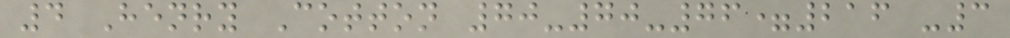4 Henry Cotton 70-70-76=216 -3
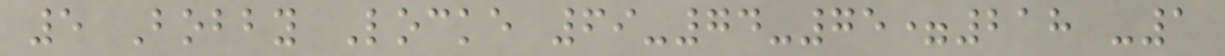5 Bobby Locke 69-74-75=218 -1
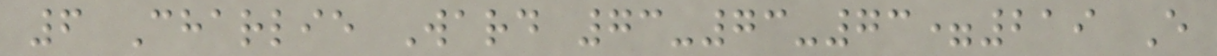6 Charlie Ward 73-73-73=219 E
